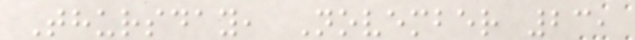Thursday, November 23,
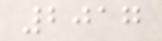2017
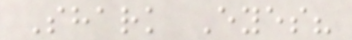Shark Eyes?
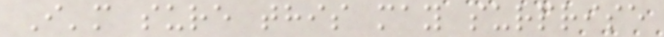I'm sure this may surprise
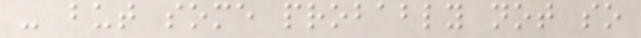- but some probably not so
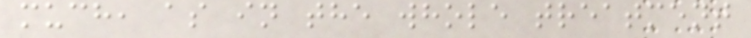much, as in the whole treatment
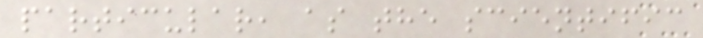particular, as the scientific
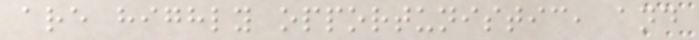are highly opportunistic, and
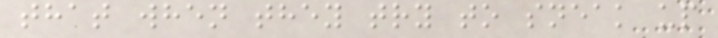that when they try to sneak up
